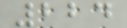224
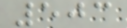503
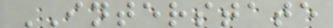INTERSTATE
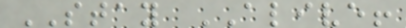STAY ALIVE!
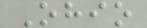Ohio
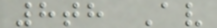8th Av
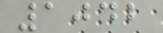1042
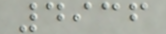4936
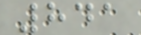841
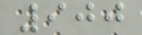900
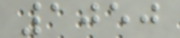1050
